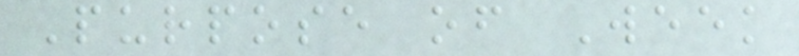Purpose of Week
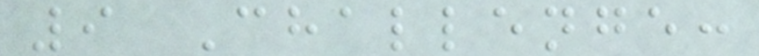9 Challenge:
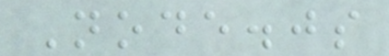Node.js
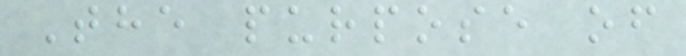The purpose of
